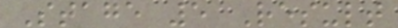Stage 5 Result
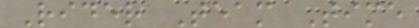Rider Team Time
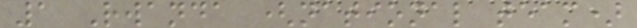1 Rwanda (national team)
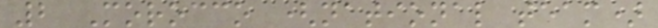2 Morocco (national team)
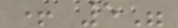+ 5"
